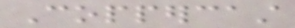Coppercast
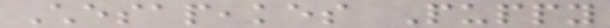Chesapeakes Puppy
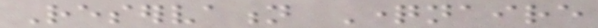Reservation Questionnaire
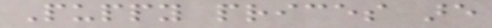Puppy prices are
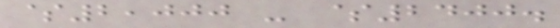$2,000 - $2400.
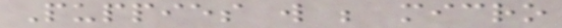Puppies will be micro
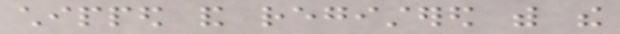chipped and registered with the
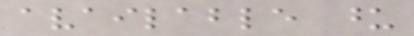available upon
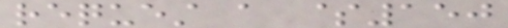request a $150
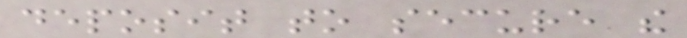deposit to secure the
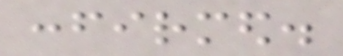confirmed.
